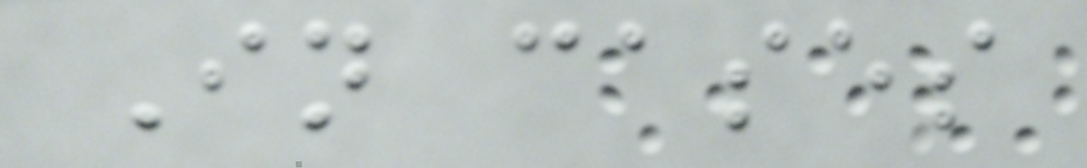In cases
